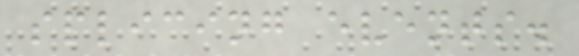splicing events.
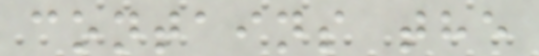contains the
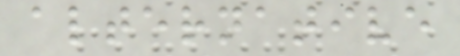alternative
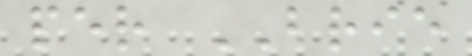per BRIE
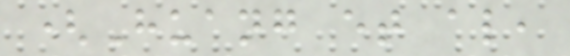(Huang et al,
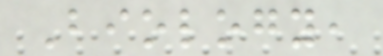Biology,
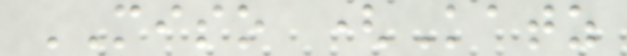MISO (Katz
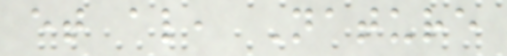et al, Nature
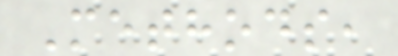Methods,
